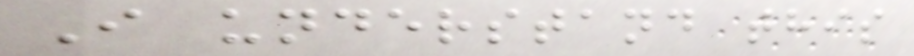I understand this
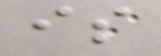is
